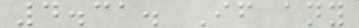4.31. If any
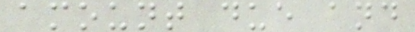amount due and
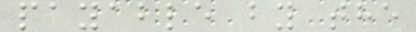payable by the
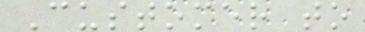Customer to
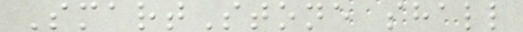SmartStone shall
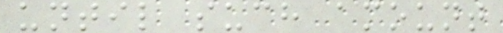until such amount
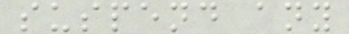suspend any
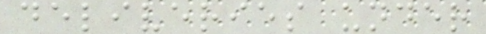deliveries under
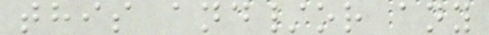this and/or any
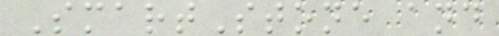SmartStone and
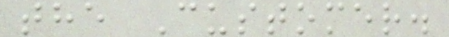the Customer.
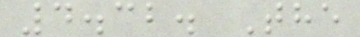4.32. The
